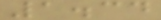1.34
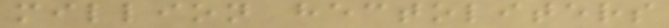million hectoliters
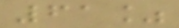61%
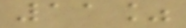11%
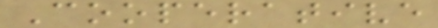Cooperative
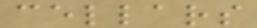cellars
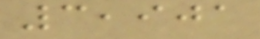3,901
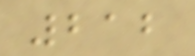212
